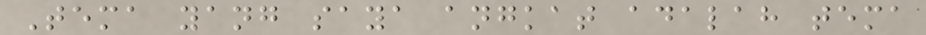Tema yang saya angkat adalah tema
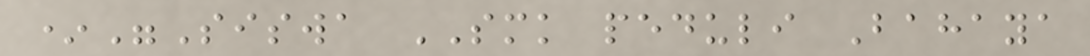*"Siswa SMK peduli Bahaya
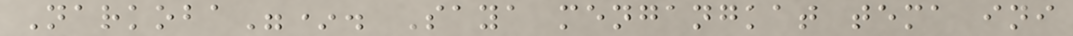Narkoba"*. Saya mengangkat tema ini
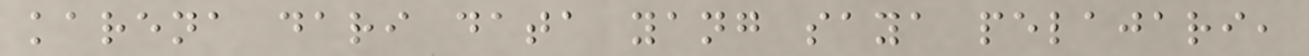karena dari data yang saya pelajari,
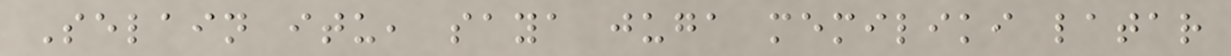Selain itu, saya juga memiliki latar
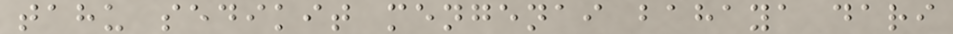tahu sedikit mengenai bahaya dari
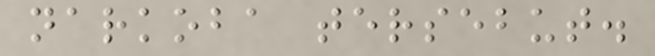narkoba tersebut.
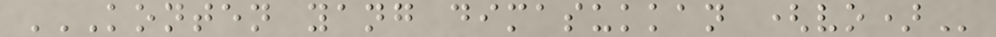KONTEN YANG DIMASUKKAN (VO)
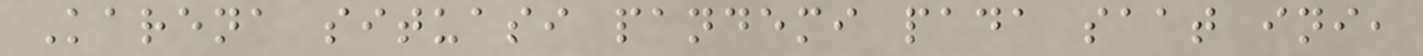Karena situasi pandemi pada saat ini,
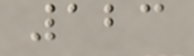123
